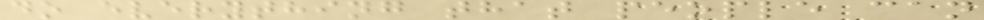do everything that people can
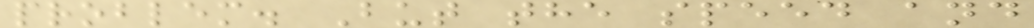problem. But the speed and
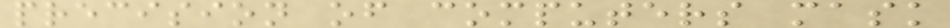precision of computers mask
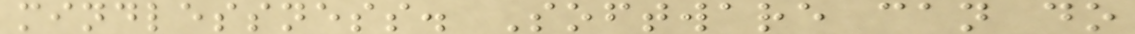mindlessness. Software can do
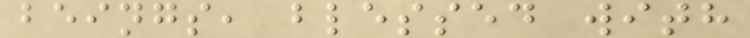beings, blessed with
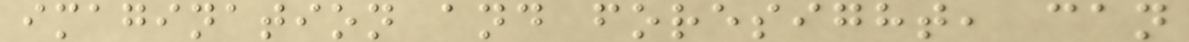imagination and foresight, can
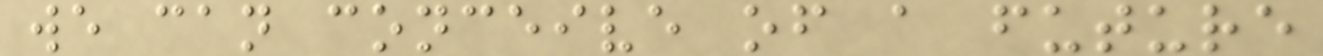we can conceive of a future
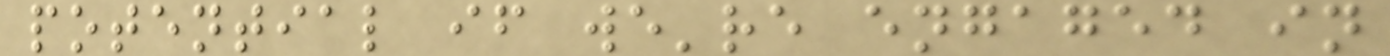potential if we're engaged in
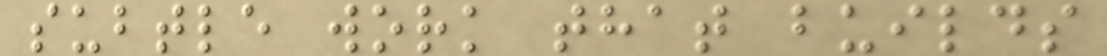subtle work that builds
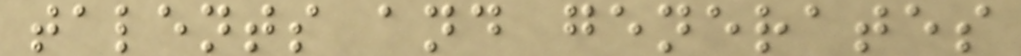talents and generates
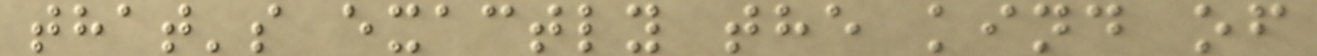that's exactly the kind of
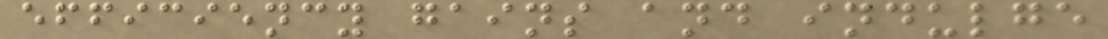efficiency gains and indulge
